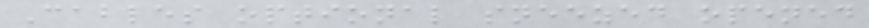Cables optional sneezed opened
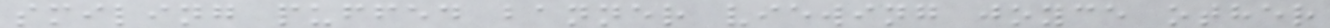smiling puffed banner viewing joyce other
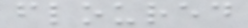floured
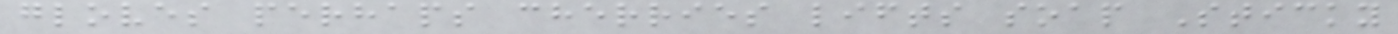gloves perhaps cherries lifts soap Sticky
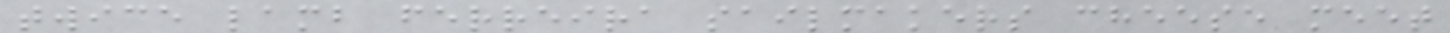twice lamb ferreira sailmakers cheese meet
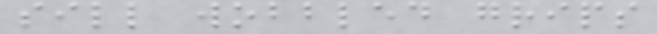sill wobbled grips
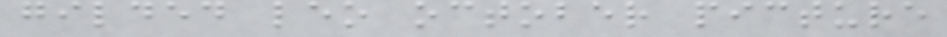gilded leo october picture
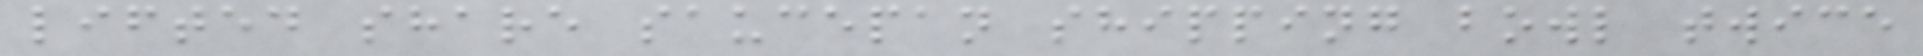lifted share saucepan shipping bowl twice
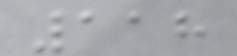118
